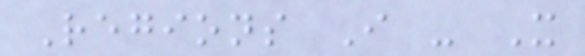Regions I - X
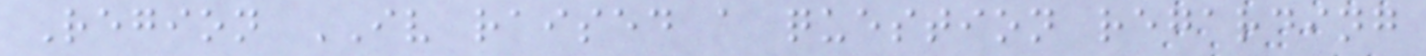Region IV raised a question regarding
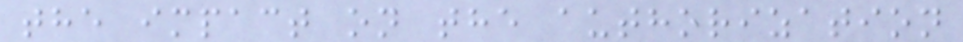the impact on the authorization
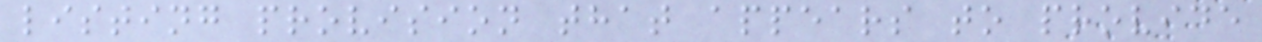listing provision that appears to provide
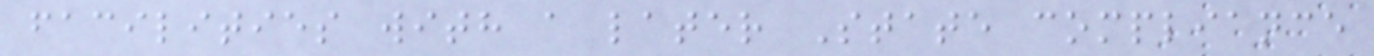facilities with a later State compliance
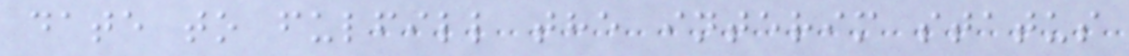date to fulfill the interim status
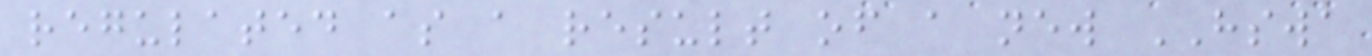regulated as a result of a new HSWA
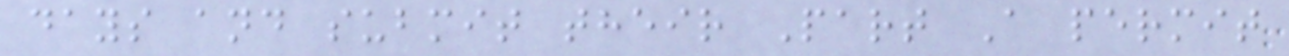days and submit their Part A permit
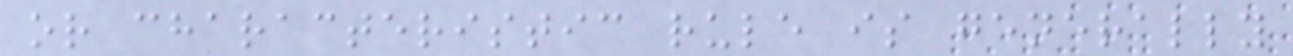or characteristic rule is generally
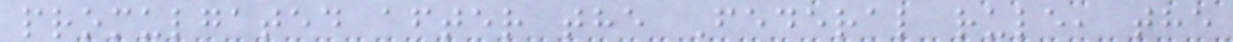promulgated after the Federal rule, the
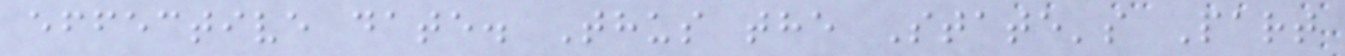effective date. Thus the State's Part
